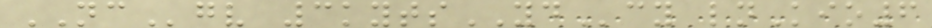NCgv 3kytsYDcy lnKio6
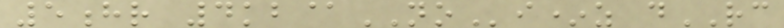5hr 4kb@NOi*z dRC
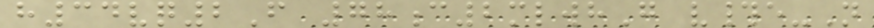h34vq2F 78c2mlwhG v#e-N
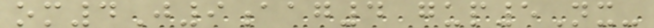om4J9aag4 gup5Nx-
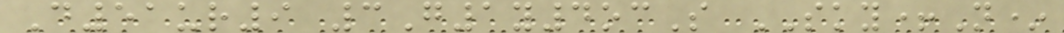D51ur9 3G1y4ocS SKY+N*
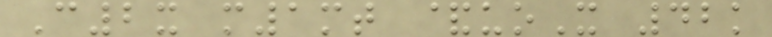C2x m1mt &uoX 42k
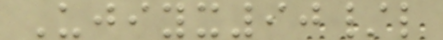Ujiyx90/l
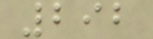292
